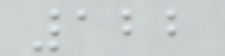122
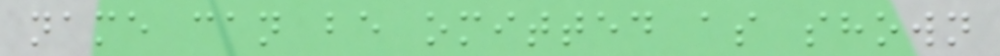name can be omitted as shown
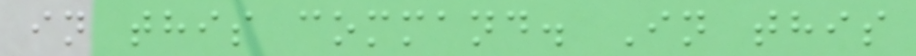in this command. In this
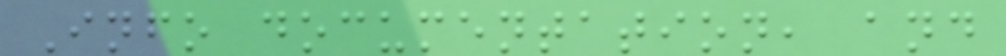Info documentation, and
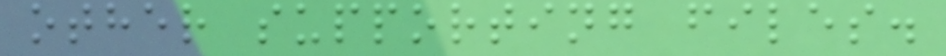other supporting files.
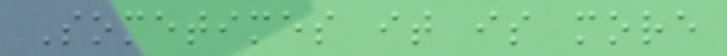Sometimes it is more
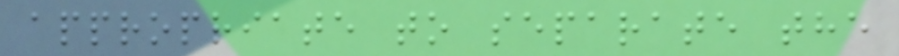appropriate to separate the
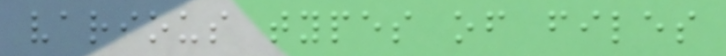various types of files
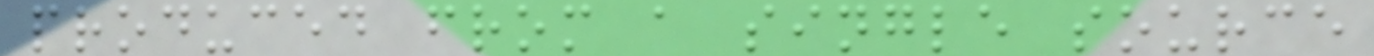produced from a single source
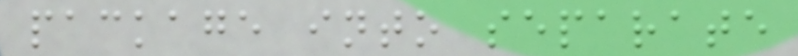package into separate
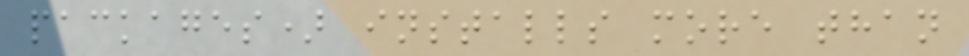packages) installs more than
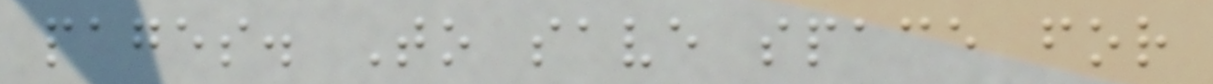pages. To save space for
